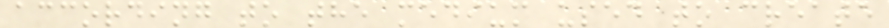according to the medium used to create
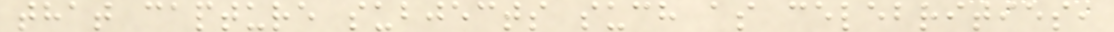that capture subjects such as celebrities,
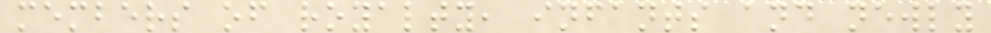members of royalty, infants and newly
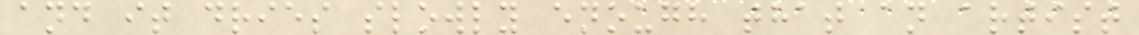and it dries slowly enough that an artist
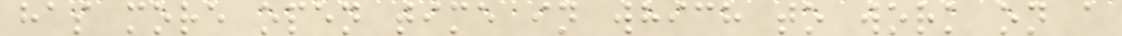has more open time in which to work on a
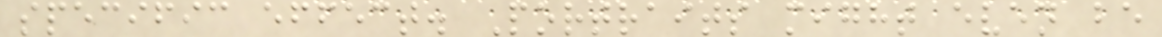specific effect. Portraits might even be
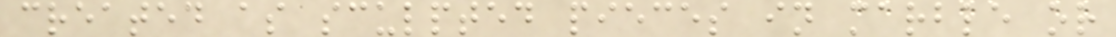created as sculpted pieces in marble or
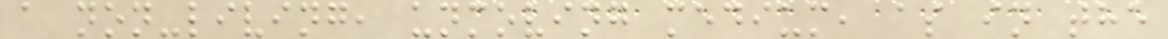a non-living, unmoving medium, as in the
